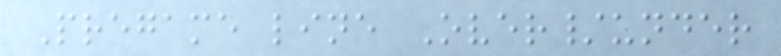Pregame line Over/under
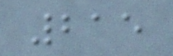215
